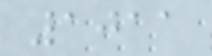1011
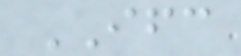IFC
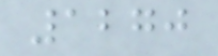1270
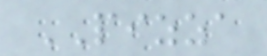PIZZA
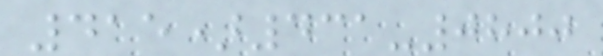415)431-0800
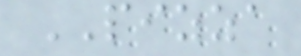PIZZA
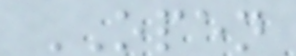OPEN
